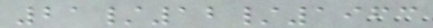21/12/1963
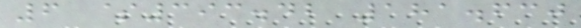6 $393.42 181.630
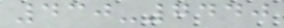430-7440
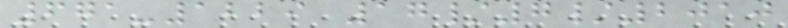671-1229 17/7/2010
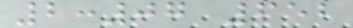2:07 652
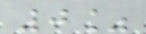0%
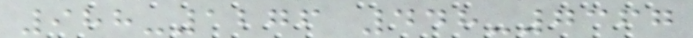988-1276 448-7367
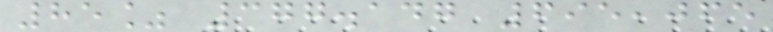85% 377.147 695,065
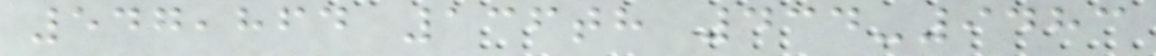547,864 136th 434-9483
